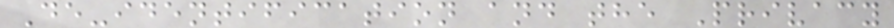De-identification and the Privacy
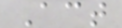Act
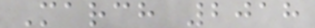March 2018
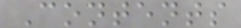Contents
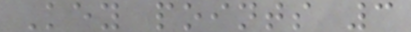Key points 3
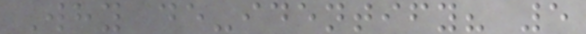Why de-identify? 5
